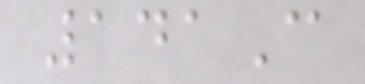141C
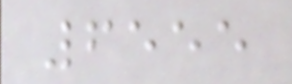6555
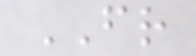FR
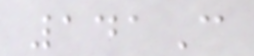141C
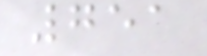751
